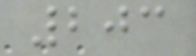203
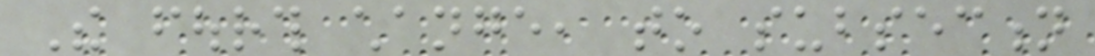The fourth change, to subsection
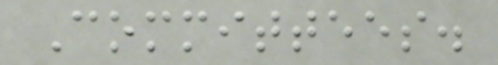Committees.
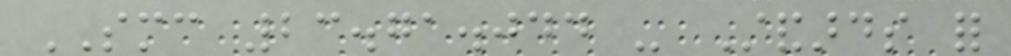SMC 23.71.044 - Standards for
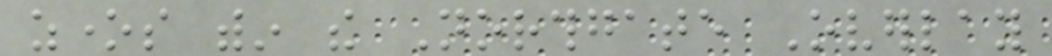zones within the Northgate Overlay
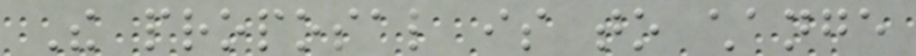The proposal is to change
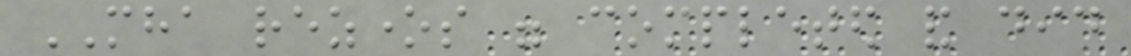MHA rezones were completed and did
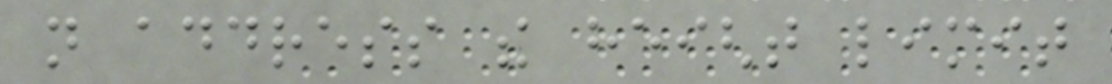not address the height limit
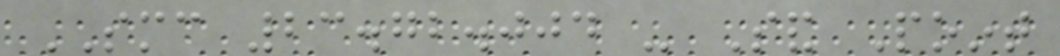SMC 23.72.004 - Sand Point
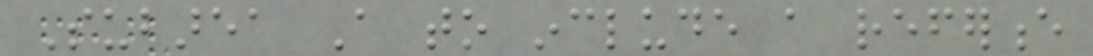Subarea A to include a reference
